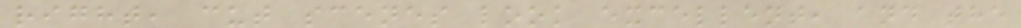right, cut scenes look excellent, and the
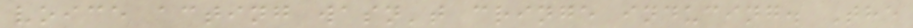voice acting wasn't cringe inducing. The
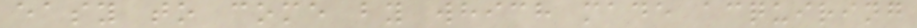easy to come by which made acquiring
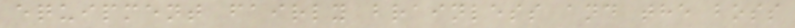equipment fairly brainless and the boss
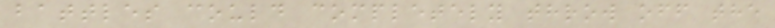battles could completely throw off the
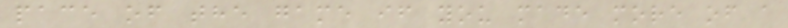pace of the game if you made more of a
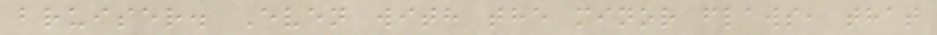bruiser. Even with the minor flaws, that
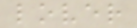lover
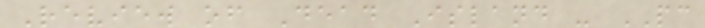Review of Dead Island - PC
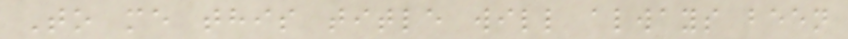To me this title will always been
